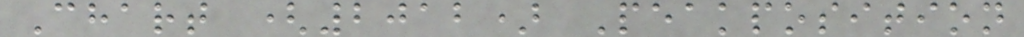Chart (2012) Peakposition
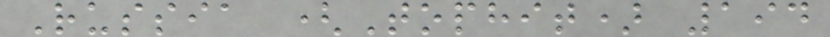Russia (Tophit) 194
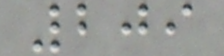209
